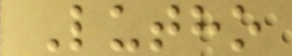Lutho
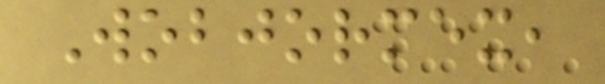Wobjormex,
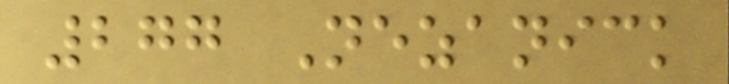277 Nezanick
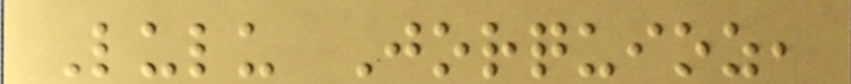Lulu Jorquioz,
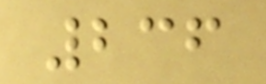236
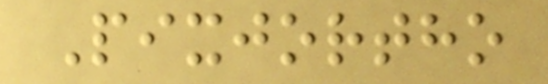Pixjortho
